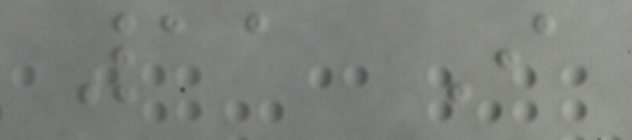11 I
